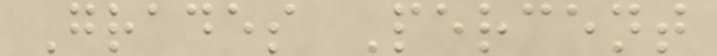Grades Percent
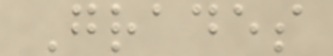Grades
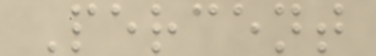Percent
